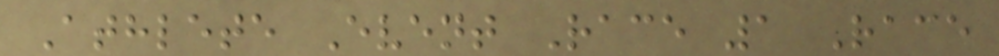Athlete Event Race 1 Race
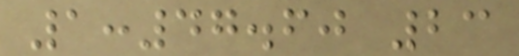1:47.60 23
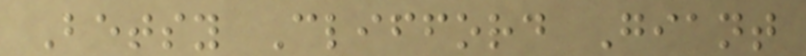Betsy Clifford Giant
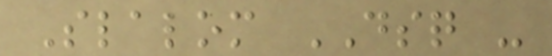Slalom DSQ -
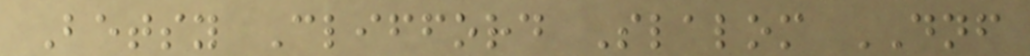Betsy Clifford Slalom DNF
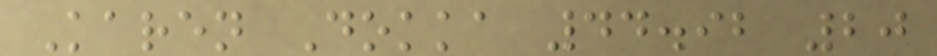Karen Dokka 44.92 20
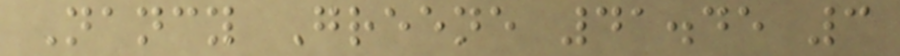Nancy Greene 41.45 3
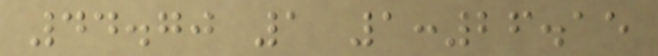44.70 1 1:26.15
